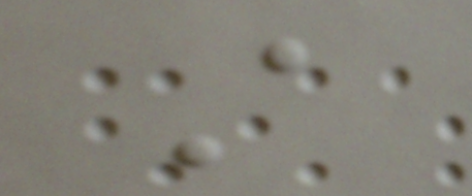A
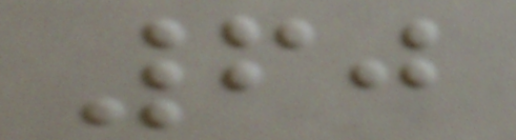60
